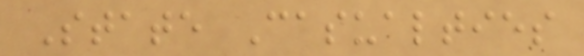State Casualties
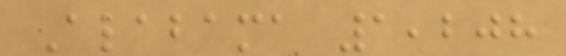Alabama 1,208
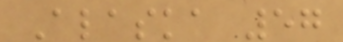Alaska 57
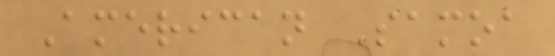American Samoa
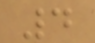4
